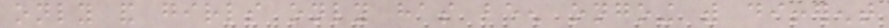only and girls only has been ongoing with different
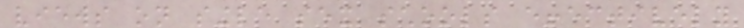views on single sex schools effectively
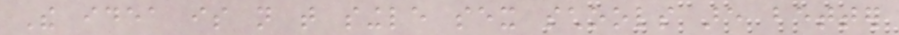The idea is not that single sex schools are better
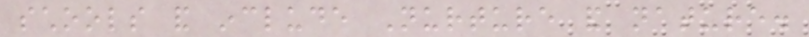schools and include Nurture and nature.
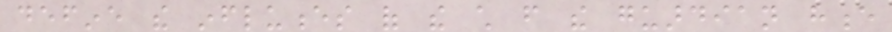define the influences of the child from the guardian hence
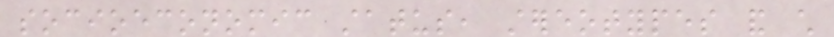socioeconomic status, stereotypes and child
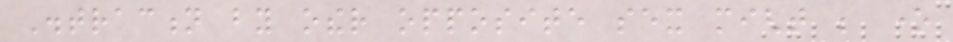Distraction by other opposite sex might be one
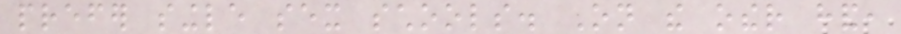prefer single sex schools. On the other hand,
